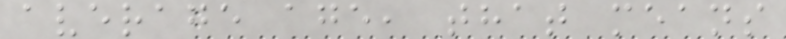average age, that means
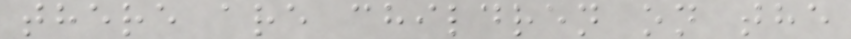there are children on the
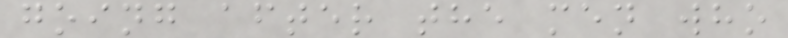going after the men who
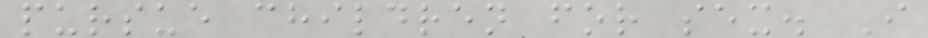pursue children for sex. I
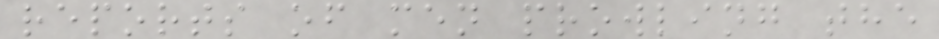reports of men prowling the
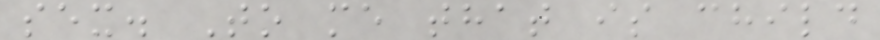sex. To me that is child
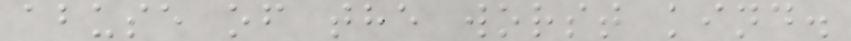abuse of the worst kind.
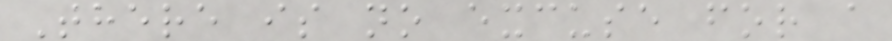There is no excuse for a
